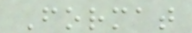Format
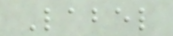Label
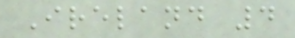Ireland 4
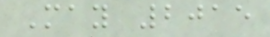May 2015
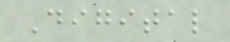Digital
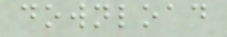download
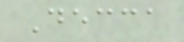Decca
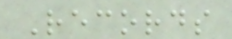Records
